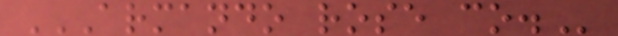ARMANDO ROSE CO.
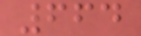664
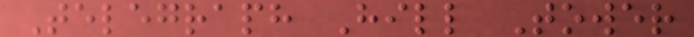Telegraph Hill Tower
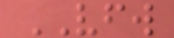VFW
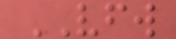VFW
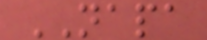NAPA
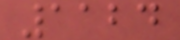1124
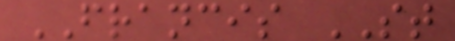FRANCIS ST
